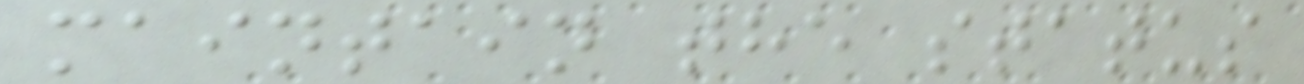maintain the status
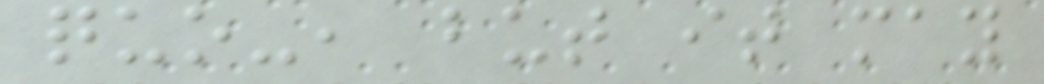quo-, but it may
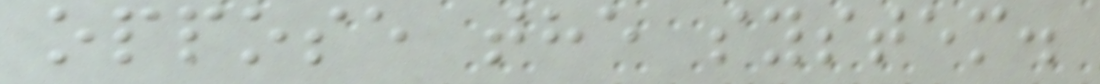oppose the system.
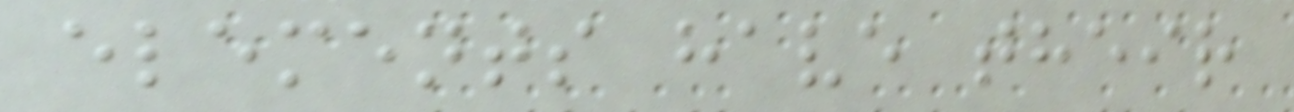elements have their
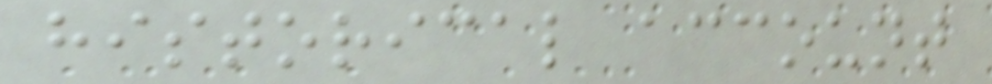historical account
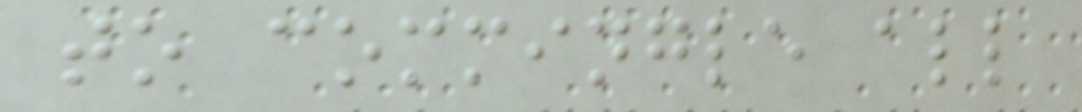to commingle all
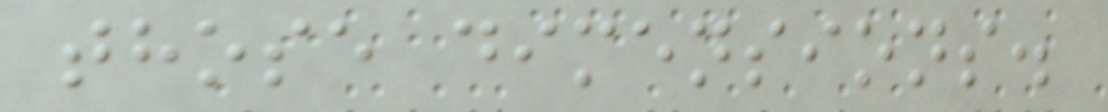those dimensions.
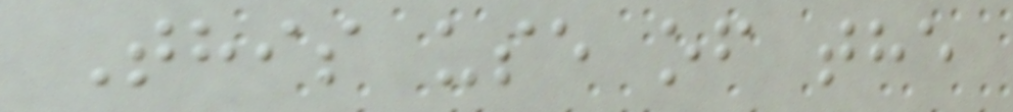This use of the
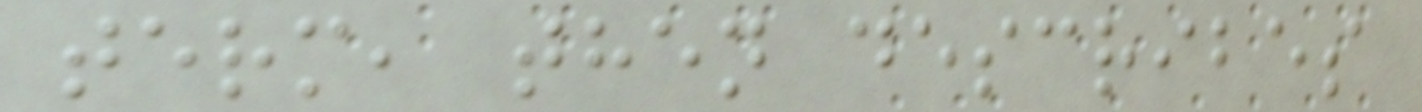term, then describes
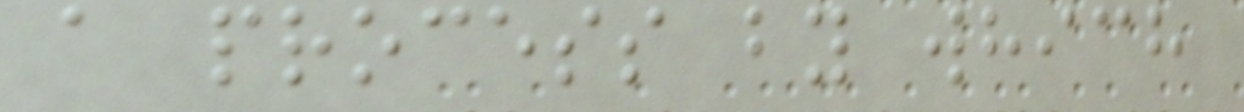a process by which
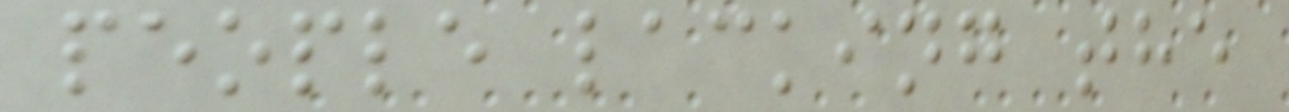people lacking the
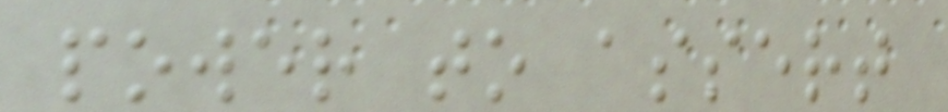power to assert
